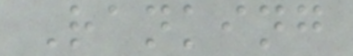Ranking
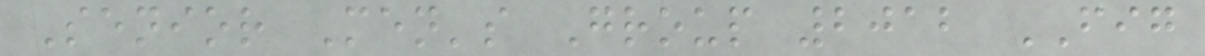Senior Men's Group 2012 FIG
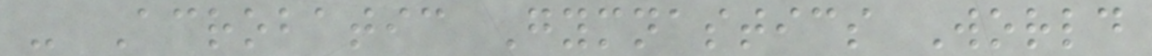- Acrobatic Gymnastics World
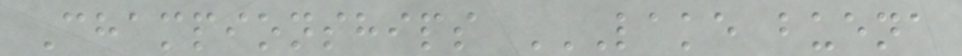Championships LAKE BUENA
